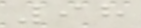98
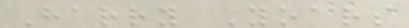Harry Yoars
